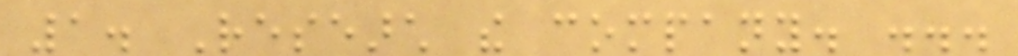1. Research the company. ...
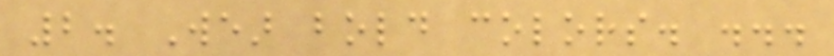2. Wear bold colors. ...
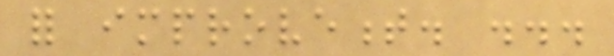for improvement. ...
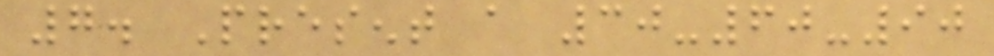7. Present a 30-60-90
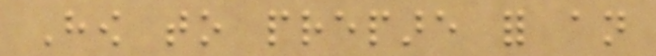How to prepare for an
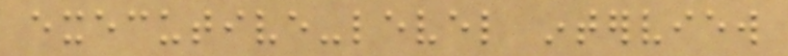executive-level interview
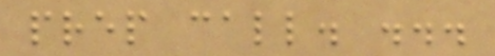prep call. ...
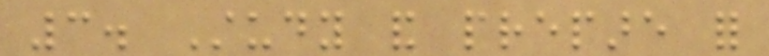3. Study and prepare for
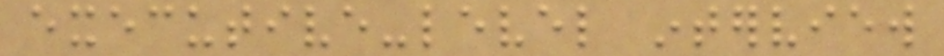executive-level interview
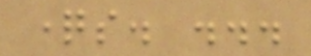questions. ...
